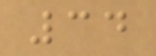34
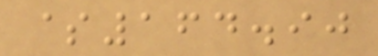$164.90
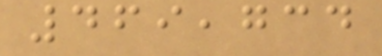469,734
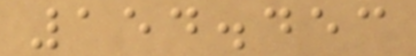154.453
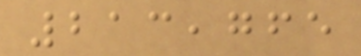213,765
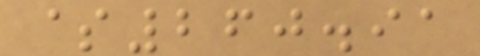$260.91
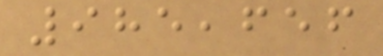985,656
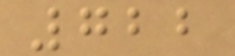722
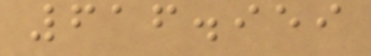616.959
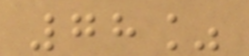78%
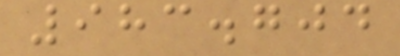983.704
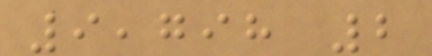9,798 2
